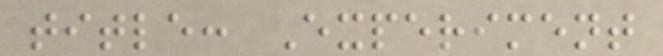title: Experiment
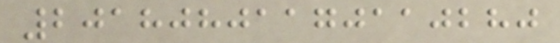20180801170110280
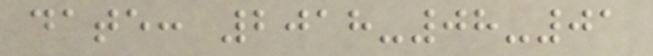date: 2018-08-01
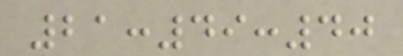21:49:40
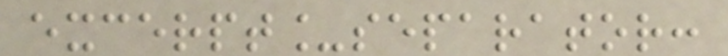excerpt_separator:
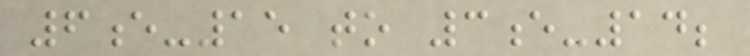6e-15 to 3e-14;
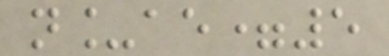n_ae=5
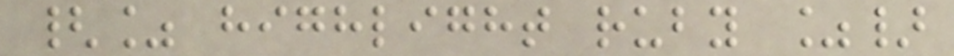{% highlight ruby %}
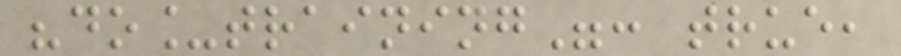"do_training": true,
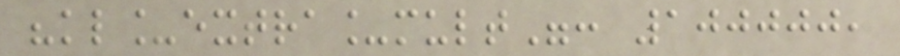"kl_extra_mult": 100000,
